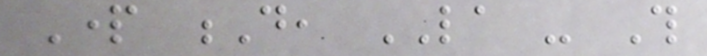Part D, LA - This
